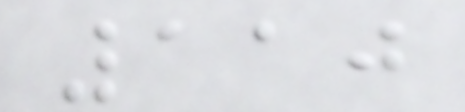110
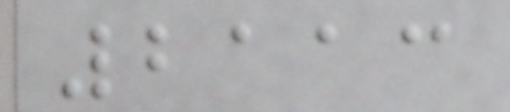2113
